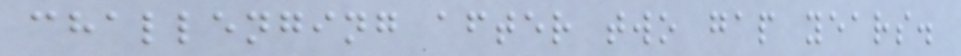challenging after two gap years.
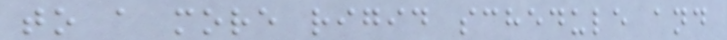to a more rigid schedule and
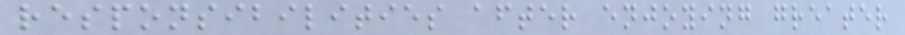responsibilities after enjoying greater
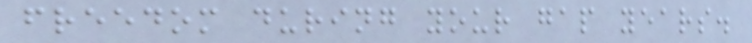freedom during your gap years.
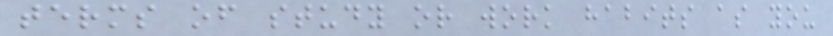terms of study or work habits as you
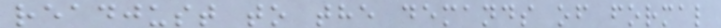readjust to the demands of formal
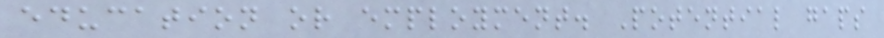education or employment. Potential gaps
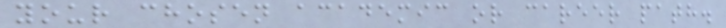your chosen academic or career path.
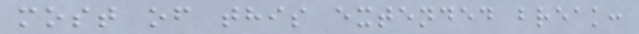most of this extended break:
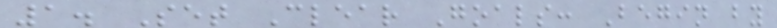1. Set Clear Goals: Begin by
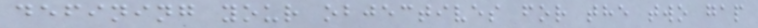defining your objectives for the two gap
